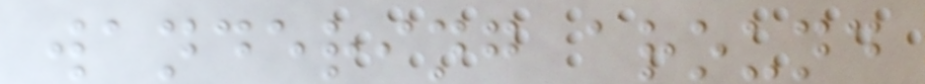wandering around
